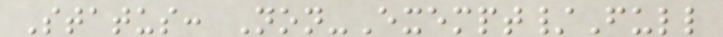Status: Non-Exempt/Full
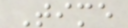Time
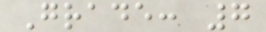Grade: 7
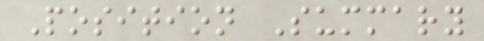Position Summary
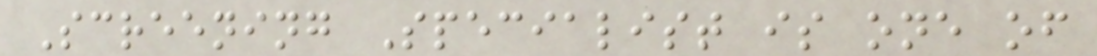Screening Specialist is one of
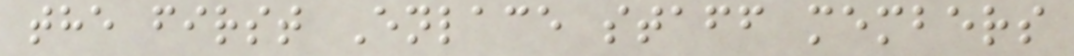the first Enlace staff members
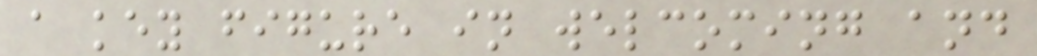a key figure in welcoming and
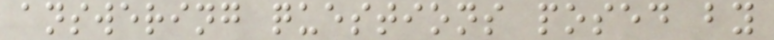answering questions posed by
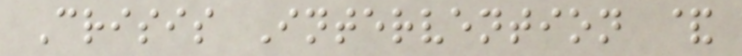Crisis Intervention &
